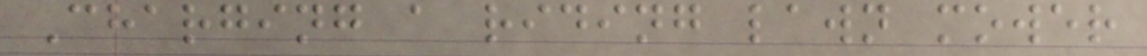Charging a riding lawn mower
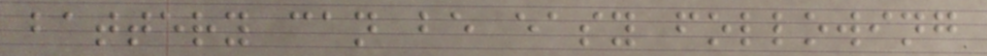battery can be easy following
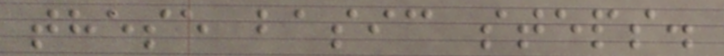these basic steps.
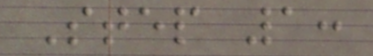Step 1:
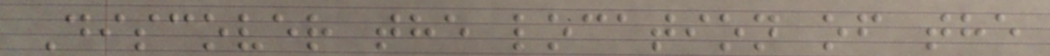Discover the location of the
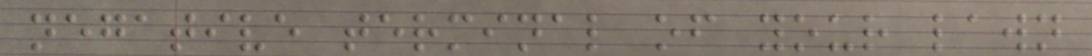negative terminal of your lawn
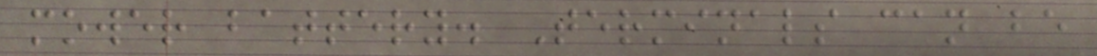mower battery. Terminals can be
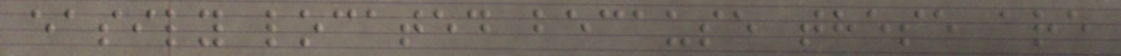easily located because these are
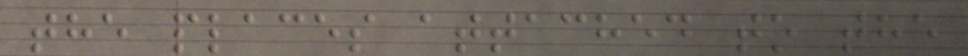the places attached to the
